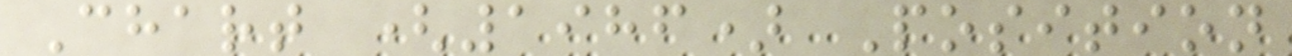Chart (1986) Position
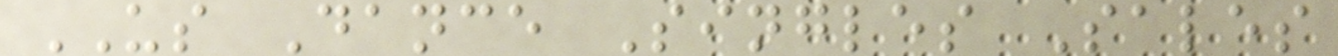US Dance Singles Sales
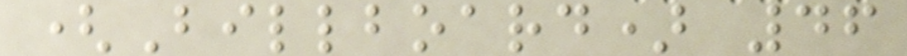(Billboard) 46
